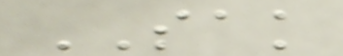SAK
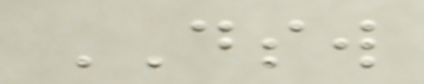DSW
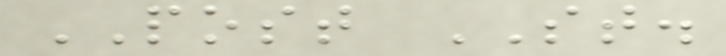POST ST.
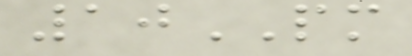10PM
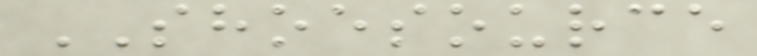SHOESOURCE
